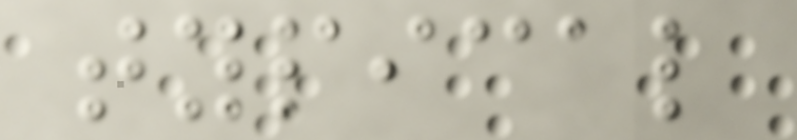typical
